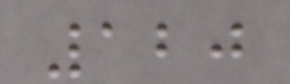120
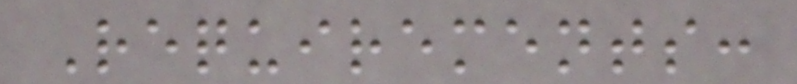Requirements:
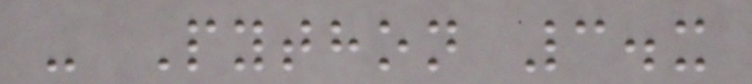- Python 3.x
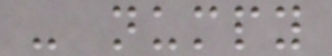- numpy
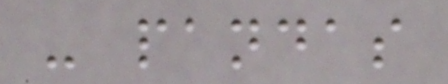- pandas
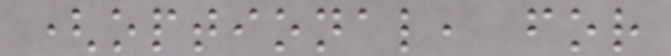(optional, for
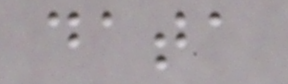data
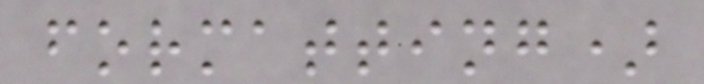formatting)
